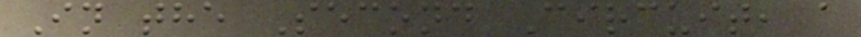In the Second Circuit, a
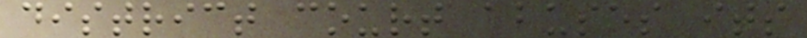district court abuses its
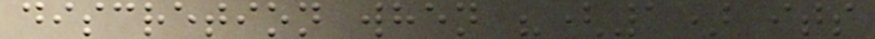discretion when "(1) its
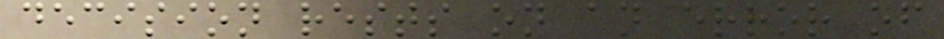decision rests on an error of
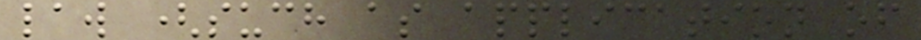law (such as application of
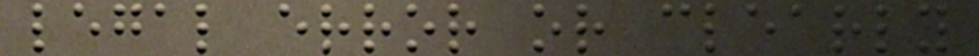legal error or clearly
